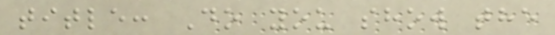title: Do you show the
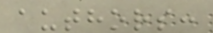authors:
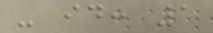- id: 1
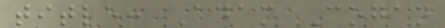title: Adam Cogan
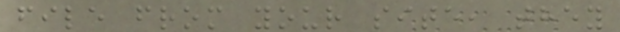file from your site, they
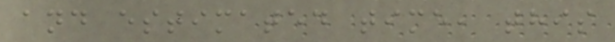and estimated time, this
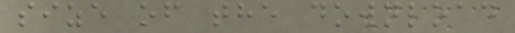size of the download
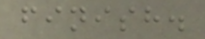finish.
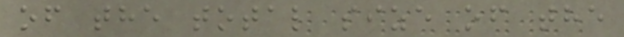of the total size of the
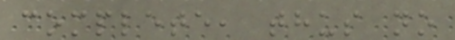complete, thus no
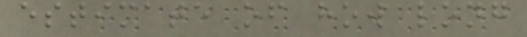estimate of how long
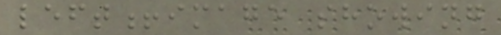left!image showing
